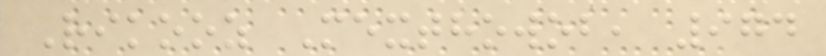Rikooz Mexthowob, 974
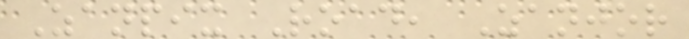Zanpix Road, Zanjor
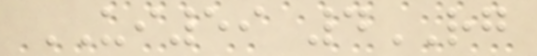UI59 4RG
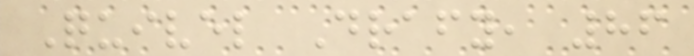Quivel Drafy, 86
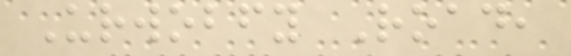Urwobfy Road,
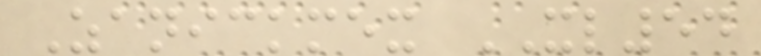Zanickmex XL54
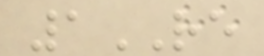1RE
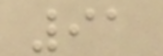91
